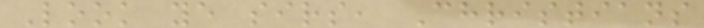Look ye sirs, Christians
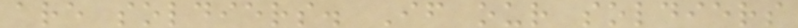are soldiers. If our soldiers
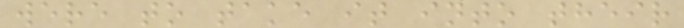were to take it into their
